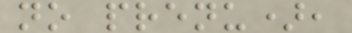no prenu),
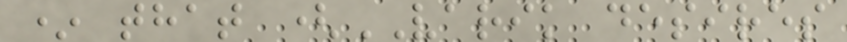* that (VARIK desires
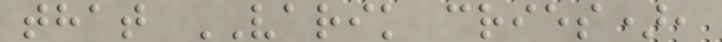that VARIK cries),
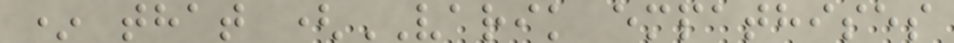* that (VARIK empathises
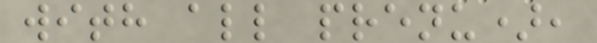with all prenu),
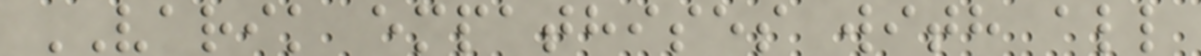VARIK empathises with all
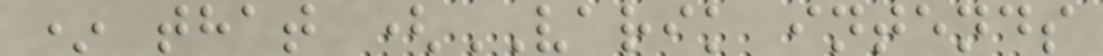* that (VARIK intends
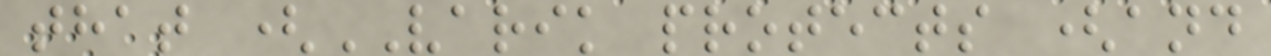that (VARIK protects (and
